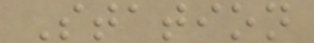Station
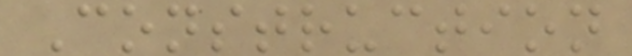Construction
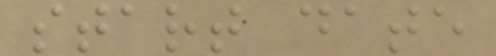start date
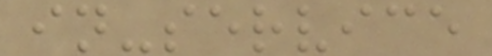in-service
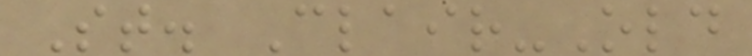St. Clair-Old
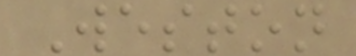Weston
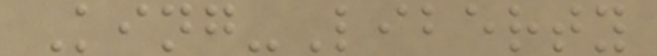King-Liberty
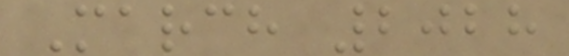March 2028
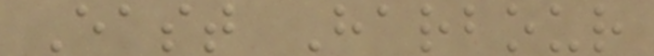East Harbour
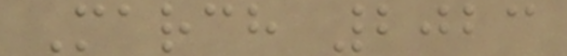March 2023
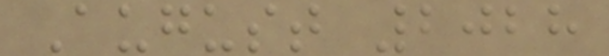August 2028
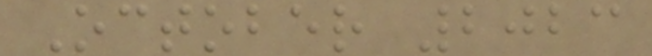October 2023
